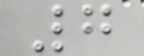7
